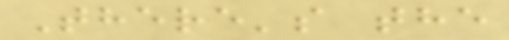There's the
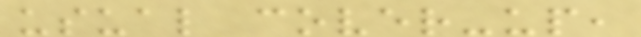usual cover-up,
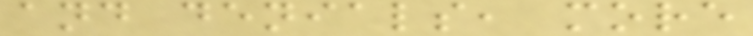and denials, more
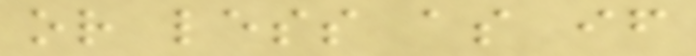or less as if
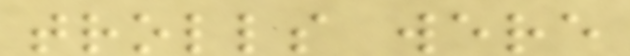trolls were
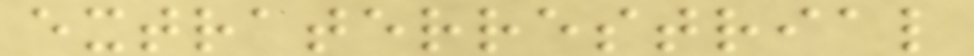extraterrestrial
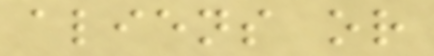aliens or
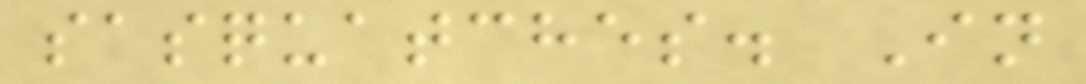sasquatches. In
